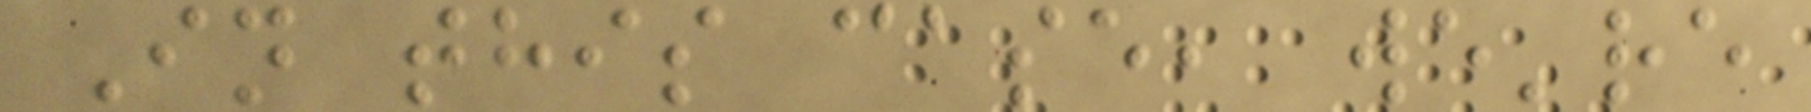In this case, we're
